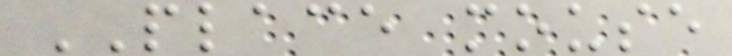PLACE mouse
